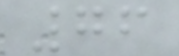76
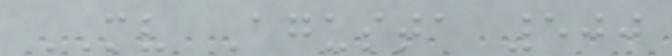MV Agusta 500
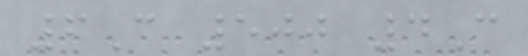6C 500 4C
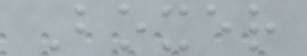Boxer
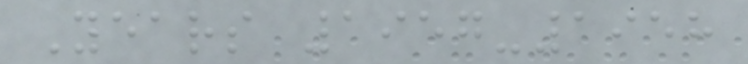Years 1957-1958
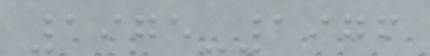1975-1976
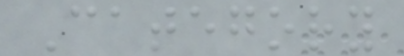Category
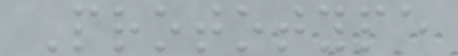Prototype
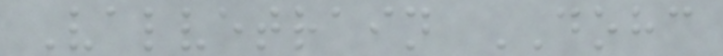Valvetrain DOHC
